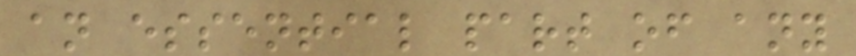an essential part of any
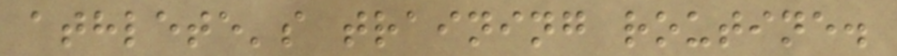athlete's training routine.
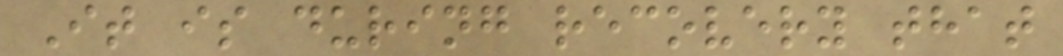It is during recovery that
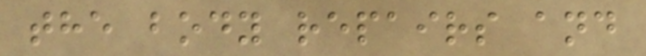the body repairs and
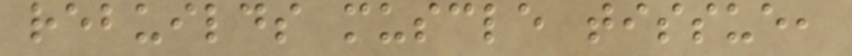rebuilds muscle tissue,
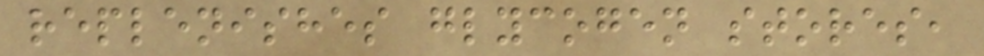replenishes glycogen stores,
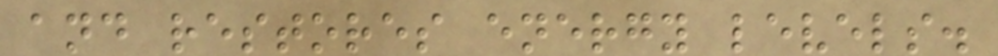and restores energy levels.
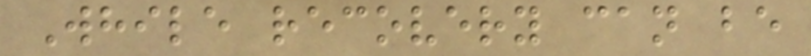While recovery can be
